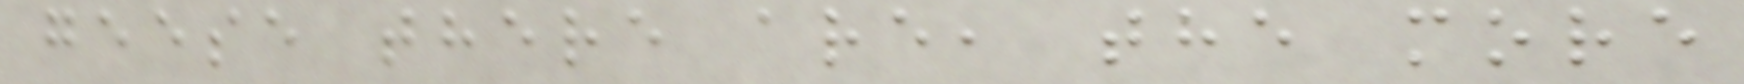geese there are, the more
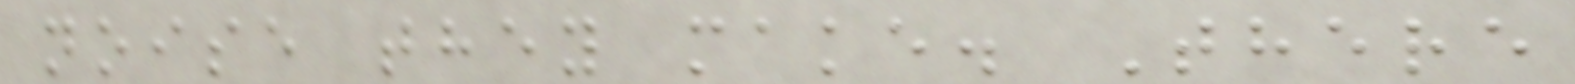noise they make. There
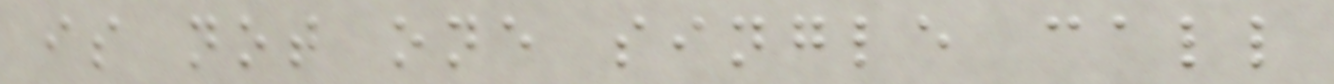is not one single call
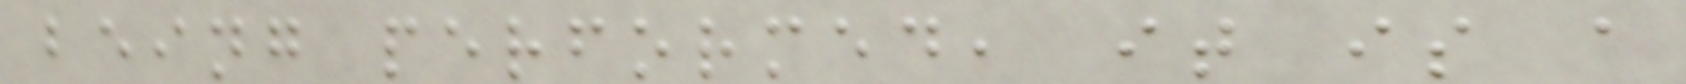being performed, it is a
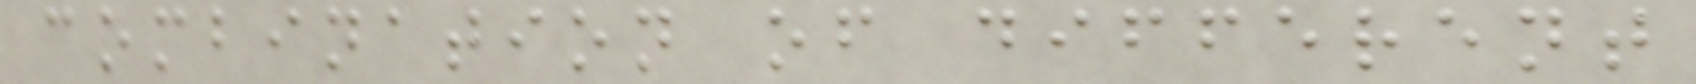combination of different
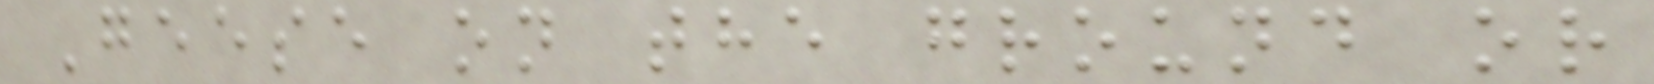Geese on the ground or
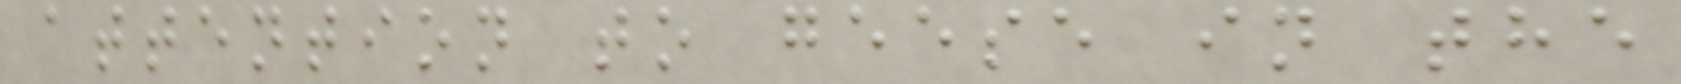attention to geese in the
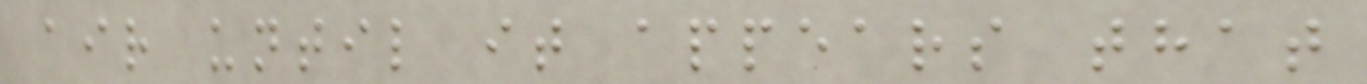air until it appears that
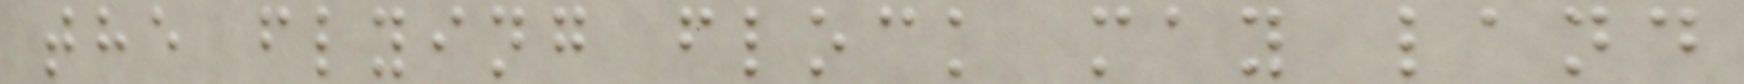the flying flock may land
